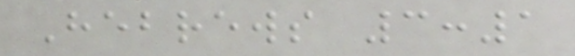Hebrews 3:1
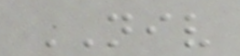NIV
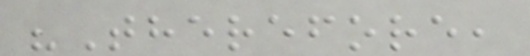"Therefore,
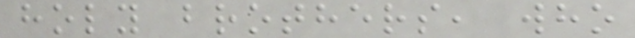holy brothers, who
